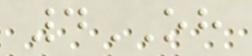4OH
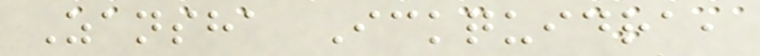Zansha Ickquidra,
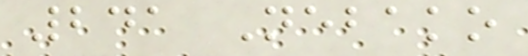241 Nebako
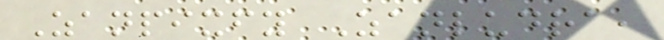Zanpixfy Zanludra,
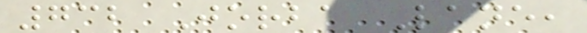732 Jorba Lane,
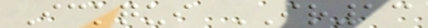Ickqui IR13
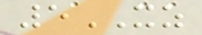5XZ
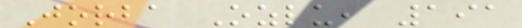Jorba Ozlu, 191
